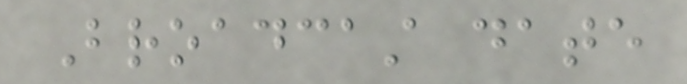Broadcast date
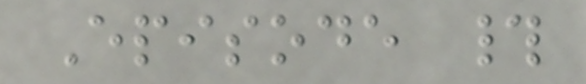Episode #
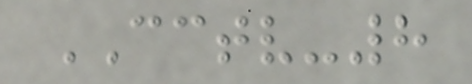CCTV-8
